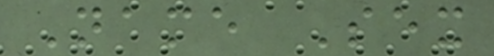Name Sex
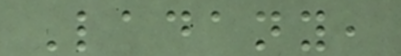Ladany,
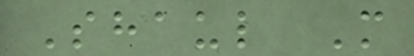Shaul M
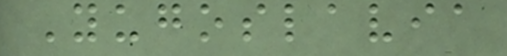Yugoslavia
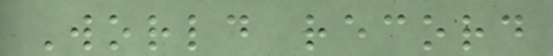World record
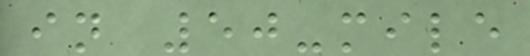in 50-mile
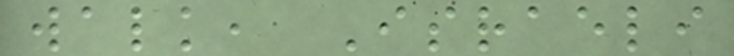walk, Israeli
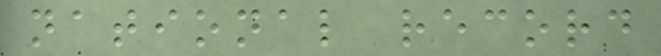national record
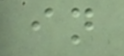in
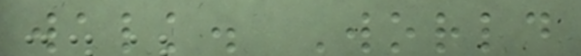walk. World
